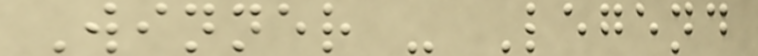Winner - Legend
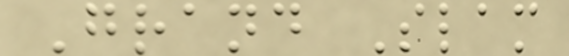Grand Slam
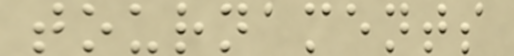tournaments
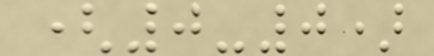(0-0)
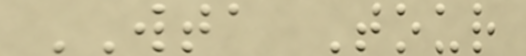WTA Tour
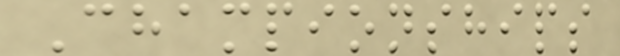Championships
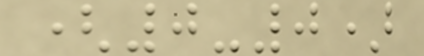(0-0)
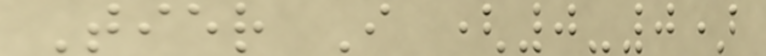Tier I (0-0)
